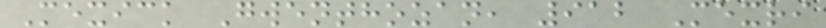Mexick Gwenthozan, 912 Mexri
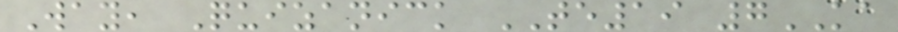Way, Quizanick TE19 7KA
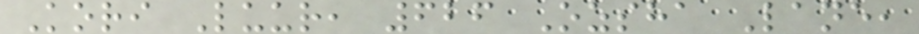Kori Luur, 626 Ozsha Lane,
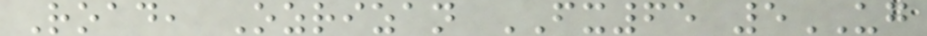Road, Ozrizan FX65 5UG
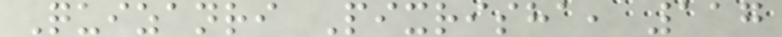Quizanri Pixrisha, 117
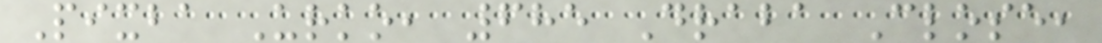Pixba Urko, 685 Draba Close,
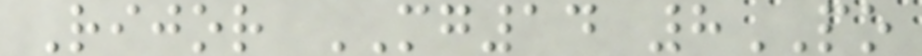Rijor MG14 8PO
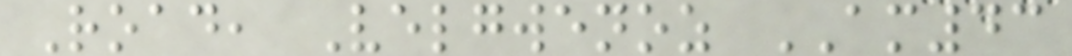Road, Velgwenoz AM43
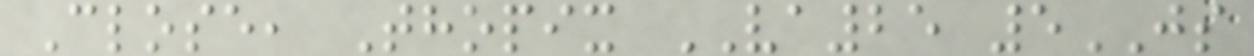Close, Thopix VA25 5JS
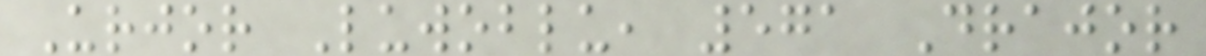Urjor Luwoblu, 571 Drajor
